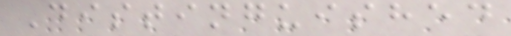Distinguished
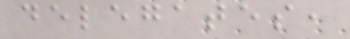delegates,
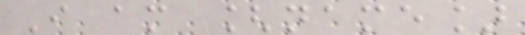I am [name]
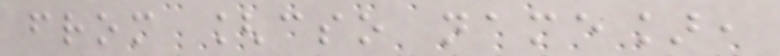from [cso name],
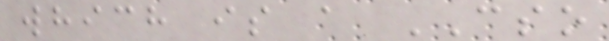which is a CSO
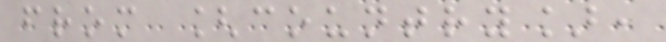from [country],
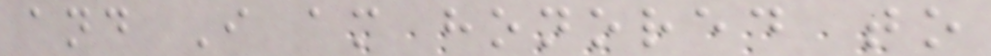and I am honored to
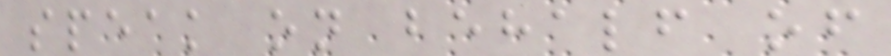speak on behalf of
